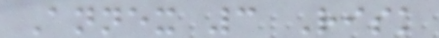Annex 3 Risk
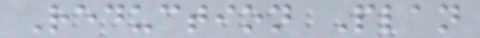Reduction Plan
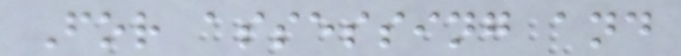For assessing and
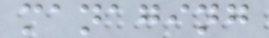managing
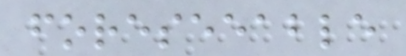foreseeable
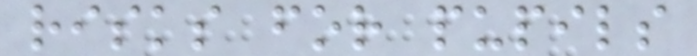risks for pupils
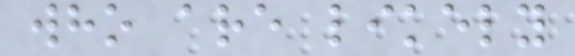who are likely
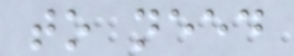to need
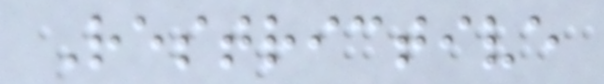Restrictive
